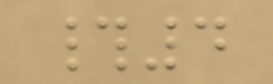#4
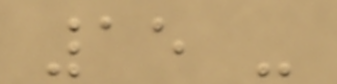15 -
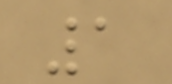1
